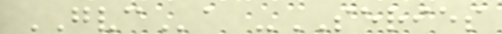GVCa -SERIES
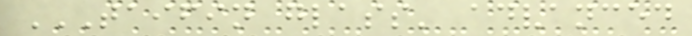TAIFIN GLASS' ADVANCED
